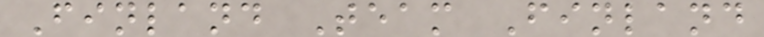Finland Team Finland
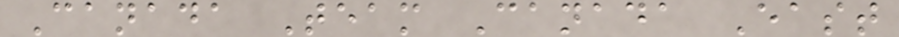Canada Team Canada East
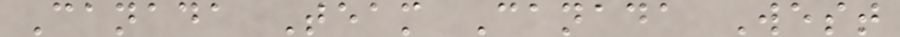Canada Team Canada West
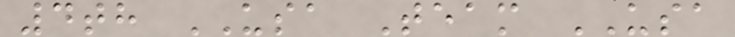4th USA Team USA
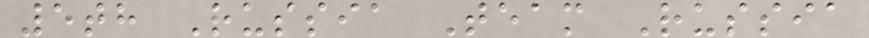5th Russia Team Russia
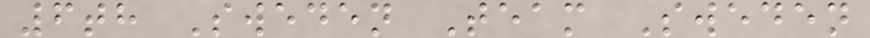6th Sweden Team Sweden
